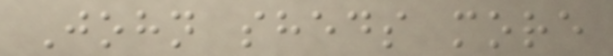John sheds more
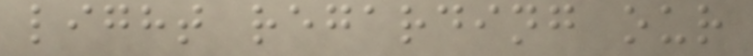light regarding our
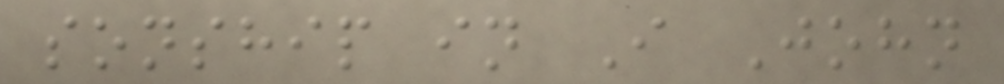sonship in I John
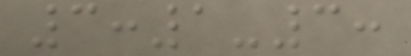3:1-3:
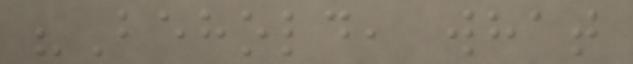"Behold, what
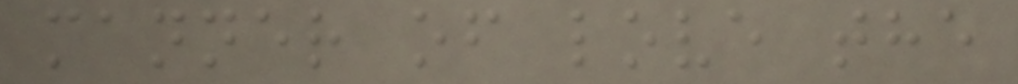manner of love the
